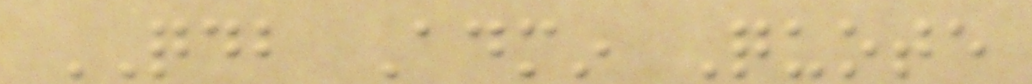QDB Admin Quote
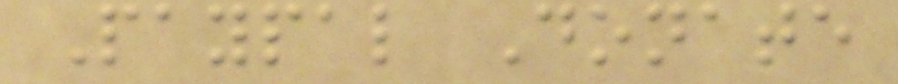Paypal Donate
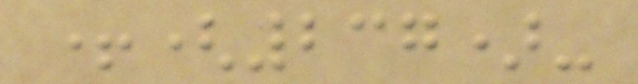+(237)-
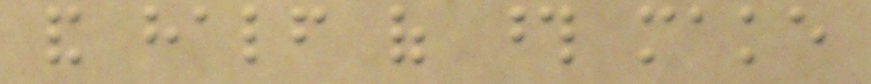and half of those make
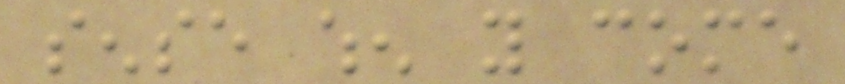sense when you come
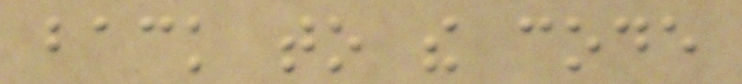back to the code
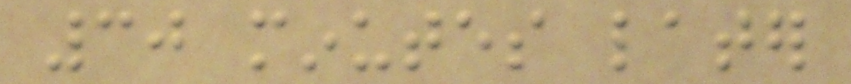30 minutes later
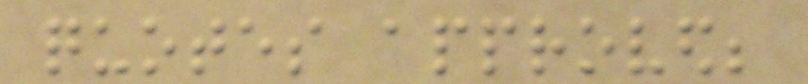quotes approved;
